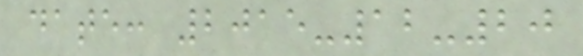date: 2015-12-20
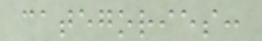categories:
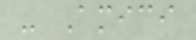- Amici
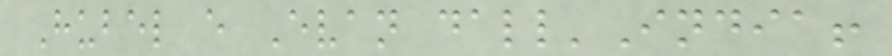Hubel e Evan dall'India!
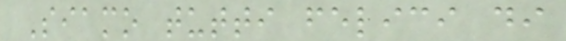Siamo tutti felici di
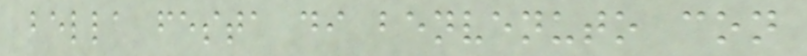bella festa di benvenuto con
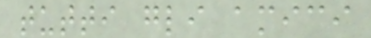tutti gli amici
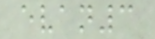evan3
